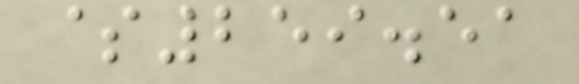$259.51
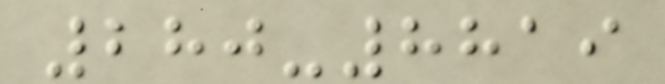280-8819
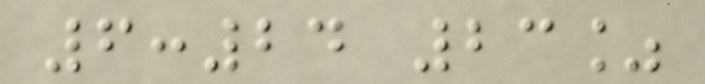6:24 23%
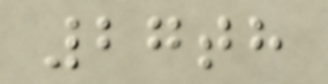27th
